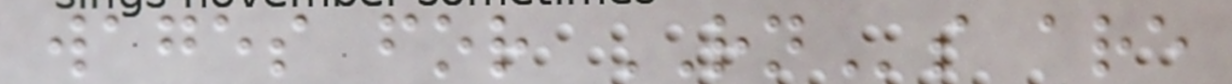wages for RNs are
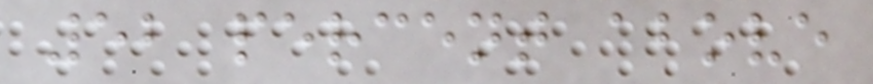52 percent above
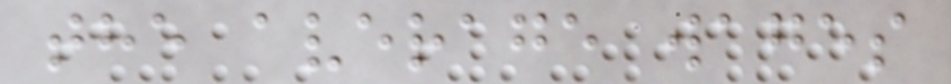the average wages
